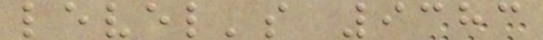level's 9383
